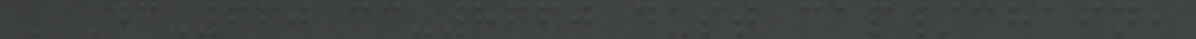DC-660 CC-8660 DUST CAP/CHAIN,
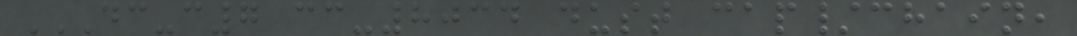DC-C7 CC-8034 DUST CAP/CHAIN,
